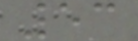53
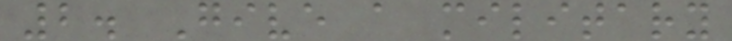2. Give a military
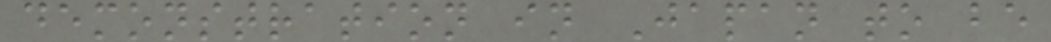demonstration in Japan to be
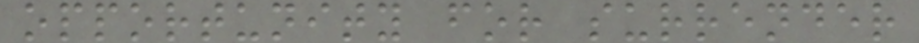opportunity for surrender
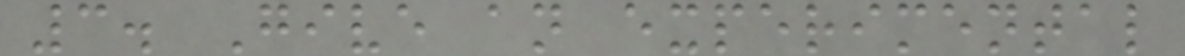3. Give an experimental
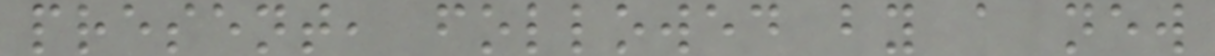present, followed by a new
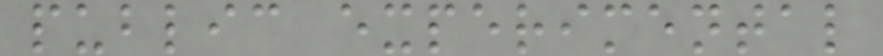public experimental
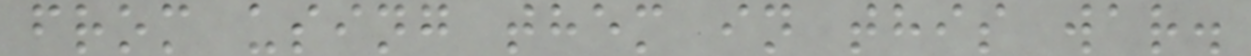from using them in this war.
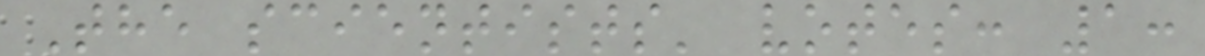The scientists' votes: 1:
